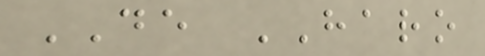DE HARO
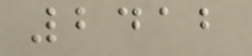2412
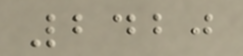2420
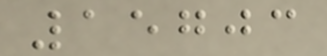15703
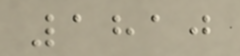1810
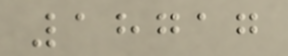18717
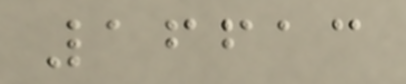16613
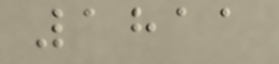1811
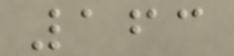163
